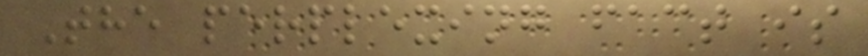The perplexing fact is
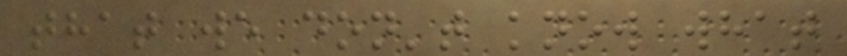that we don't know what
